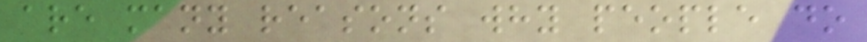are many reasons why people do
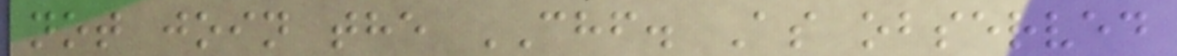not join the CHF. As observed
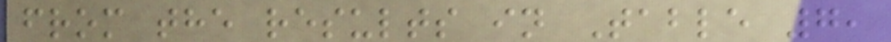from the results in Table 7,
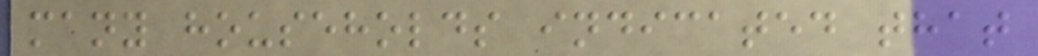many households indicated that
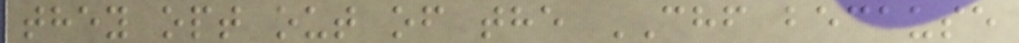they opt out of the CHF because
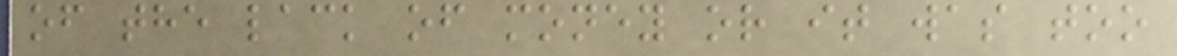of the lack of money or it was too
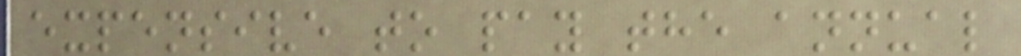expensive to pay the annual
